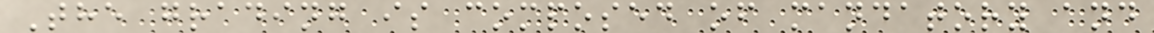The grading is composed of mandatory and
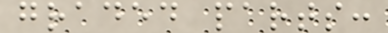graded parts:
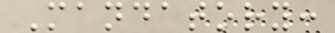Mandatory:
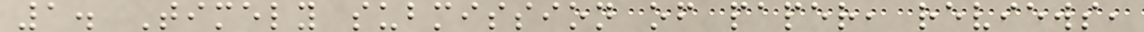1. Timely submission of paper, reviews,
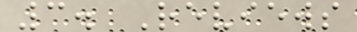3. Reviews
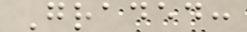Graded:
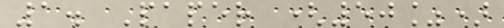1. Paper (50%)
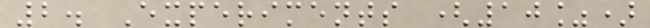2. Experiments (10%)
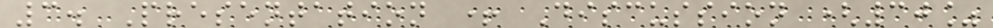3. Presentation + Discussion (30%
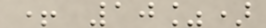+ 10%)
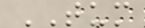TUM
